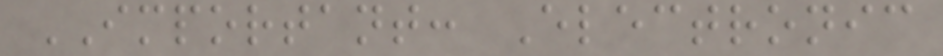IMPORTANT: Electronic
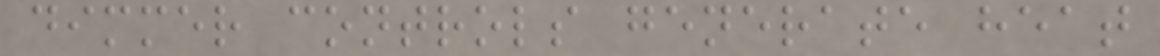dimmer controls generate heat
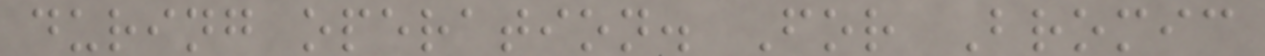during operation. For Bromic
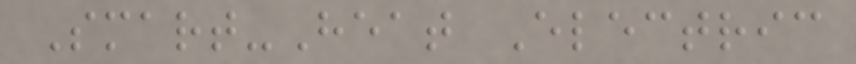Smart-Heat Electric
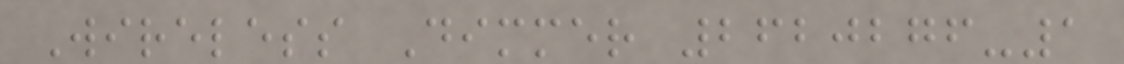Wireless Dimmer 2620276-1
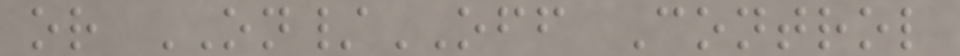or ON/OFF Control
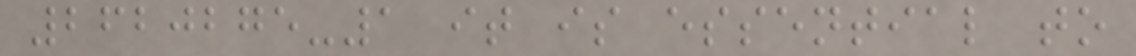2620275-1 it is essential to
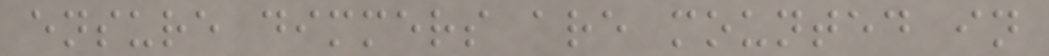ensure dimmers are mounted in
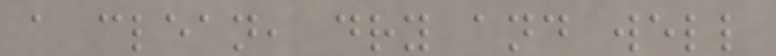a clean, dry and well
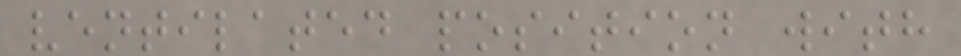ventilated position with
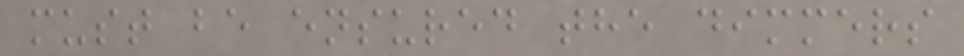must be ensured the dimmers
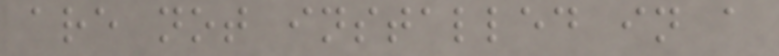are not installed in a
